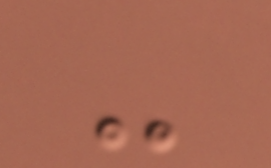-
